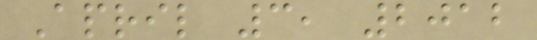April 3, 2012
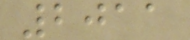2011
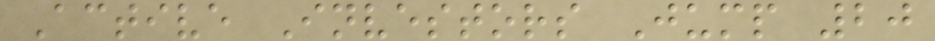Active Investors Jump 20
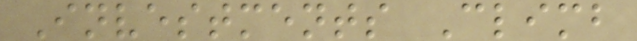Investments Climb
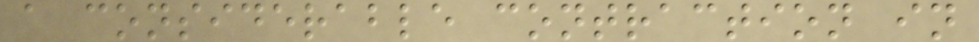a considerable contraction in
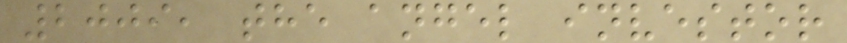2009, the angel investor
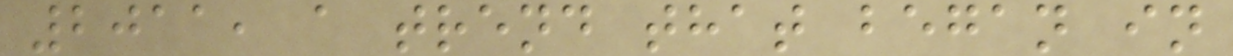2011, a trend that began in
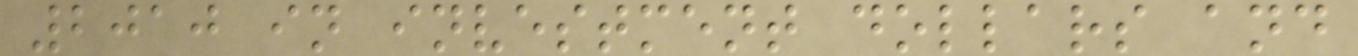2010 in investment dollars and
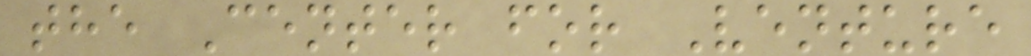the Center for Venture
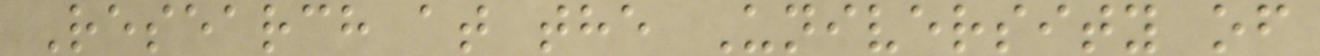Research at the University of
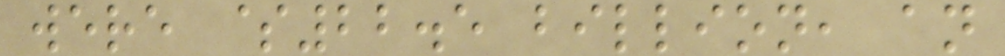were $22.5 billion, an
